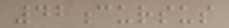42cursus
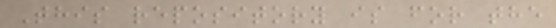This repository is for the
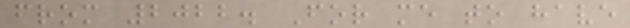from 2022. For me to have
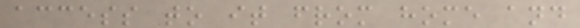access to it from home and
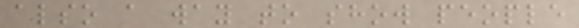also a way to show people
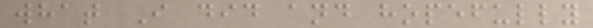what I did and hopefully
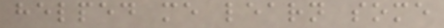helped me learn some
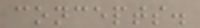concepts.
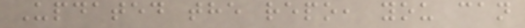Updated the repo, you can
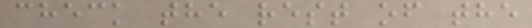check the rest of the
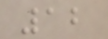12
